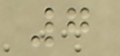7
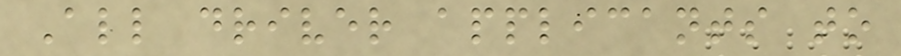All driver applicants to
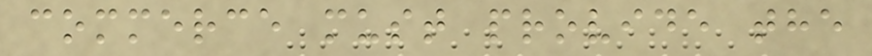commerce must provide the
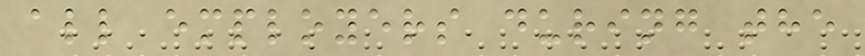all employers during the
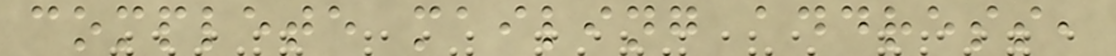complete mailing address,
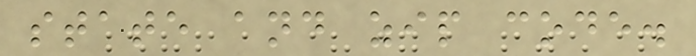state and zip code.
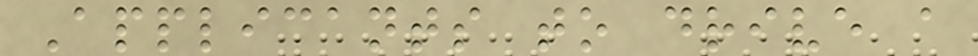Applicants to drive a
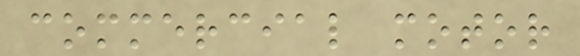commercial motor
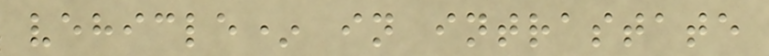vehicle* in intrastate
